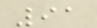91
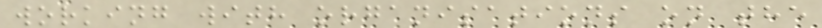working with organisations on the
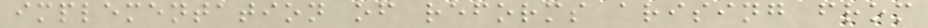implementation of reforms arising from
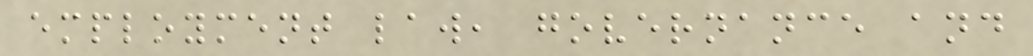employment law, governance and
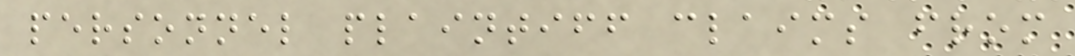personnel plaintiff claims from
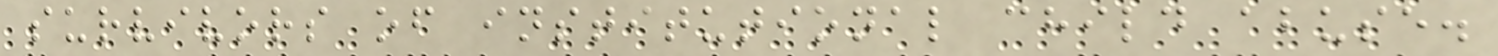survivors of institutional child abuse.
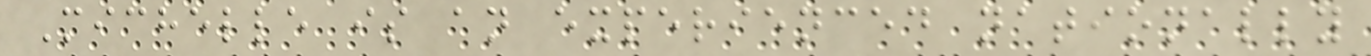Michelle is an experienced nationally
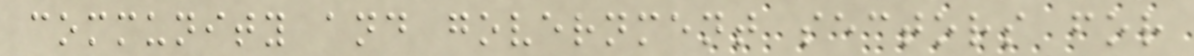community and government sectors for
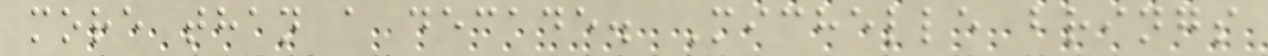more than a decade. Michelle brings
